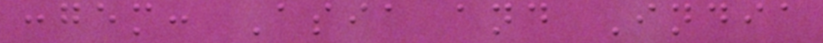:gem: Asia and India
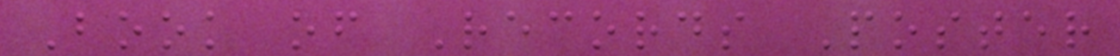Book of Records Poster
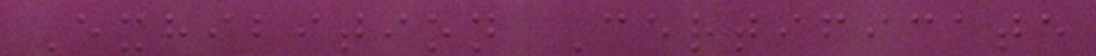Exhibition Certificate
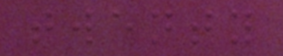twenty
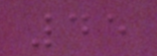45
